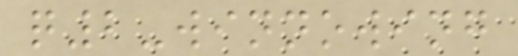q2-winnowing
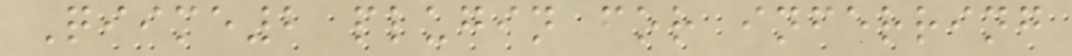Qiime2 plugin for inferring
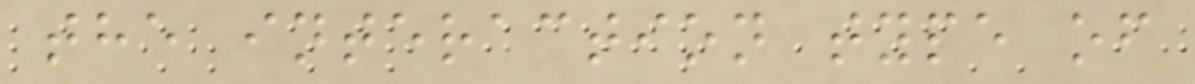the interaction type of
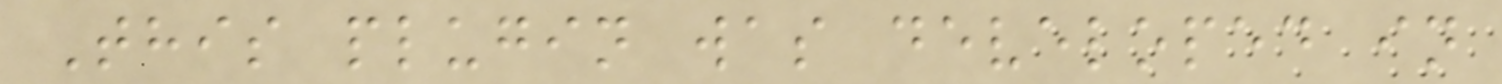This plugin was developed in
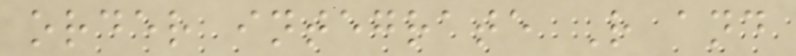order integrate R and
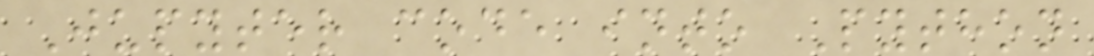Jupyter code into Python
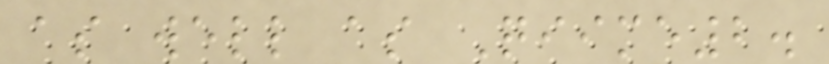as well as Qiime2.
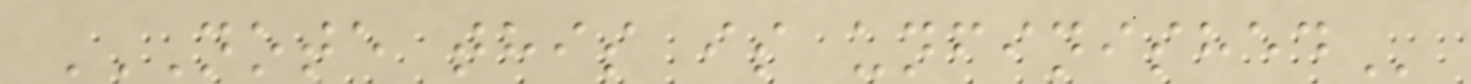NOTE THIS IS UNFINISHED
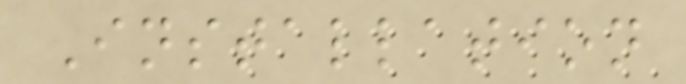Installation
